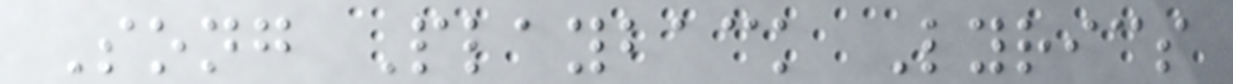Song Playback Lyrics
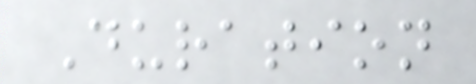Duration
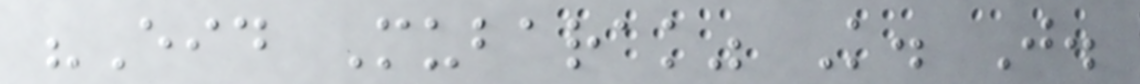"Eid Mubarak" K. J.
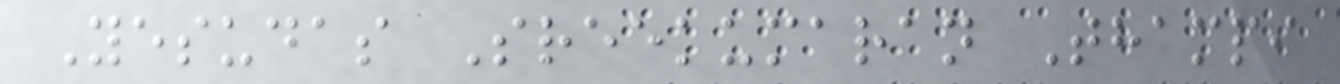Yesudas Sreekumaran Thampi
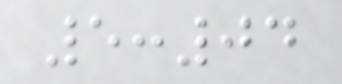5:04
